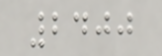2400
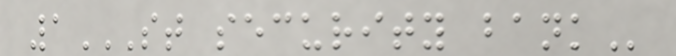1ST SECURITY BANK
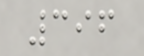396
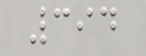394
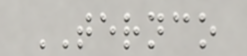TERNCO
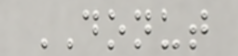DONUT
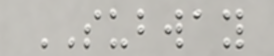SUBWAY
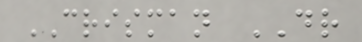CRISMAN DR
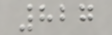827
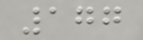177
